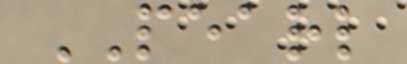PEARL
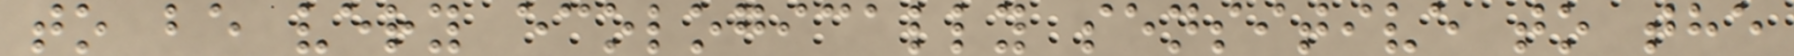to be very ecologically sensitive to the
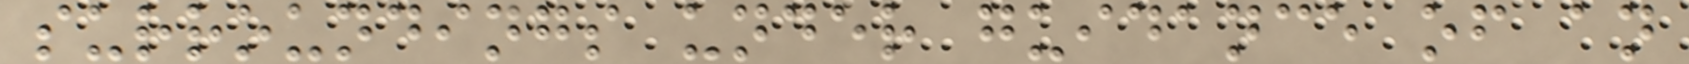surroundings under guidance of an
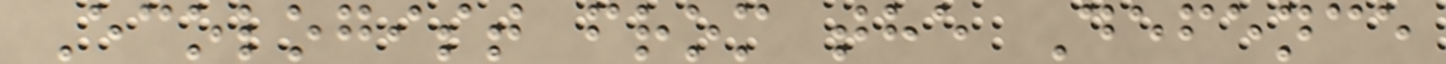Ecologist from the Defence
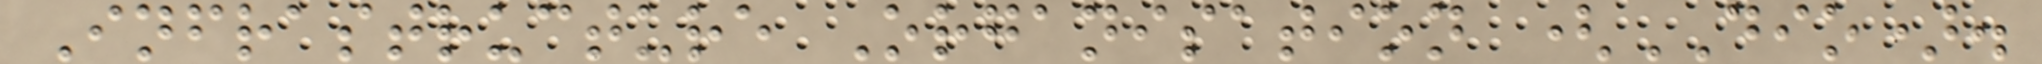Infrastructure Organisation (DIO).
